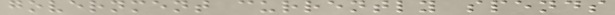government currently spends
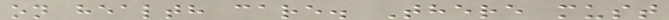on health care. There must
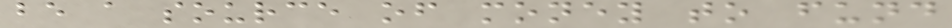be a source of money to fund
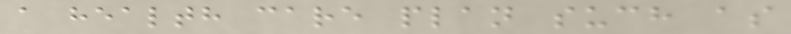a health care plan such as
